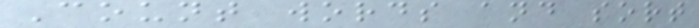Count words and sort
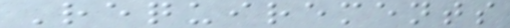Requirements
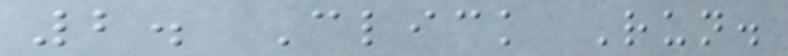2. Click Run.
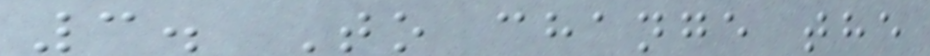3. To change the
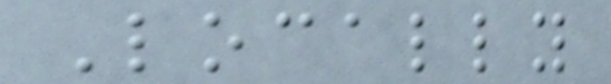Locally
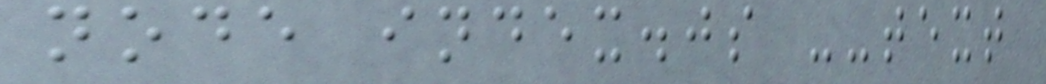node index.js --text
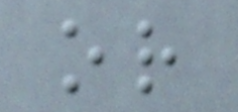or
